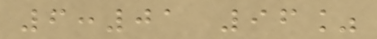6:01 96%
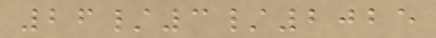26/3/2025
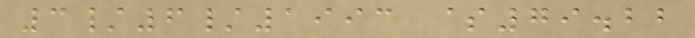3/6/1993 $79.22
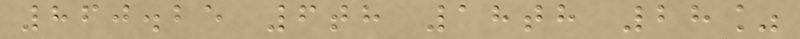860.25 6th 18th 28%
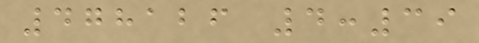478126 4:39
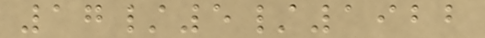17/5/1922
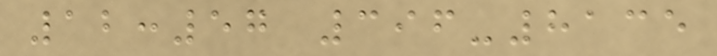12:57 396-8135
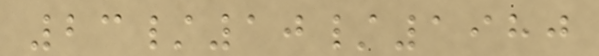23/10/1980
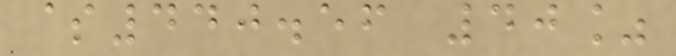$440.56 40%
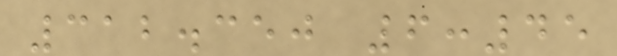312.350 6:45
